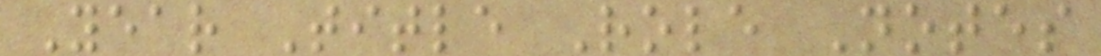Year Title Role Notes
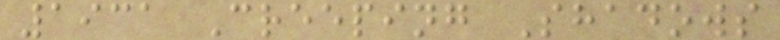1931 Creeping Shadows
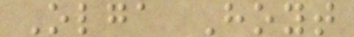Olga Hoyt
